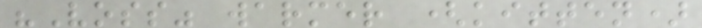"Voss" warmer (kitten)
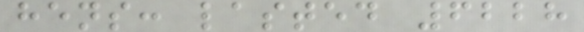hens: lasted 6228
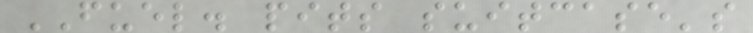FUEL. pits suitcase's
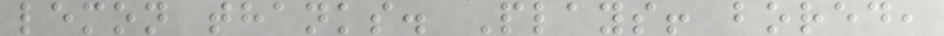lemon thanks. Plays! bored,
